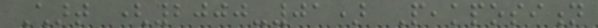Chart (2000-01) Peakposition
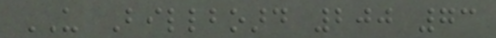US Billboard 200 73
